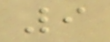9
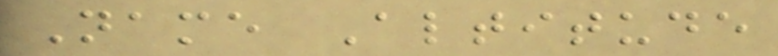Name Altitude
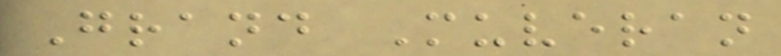Grand Muveran
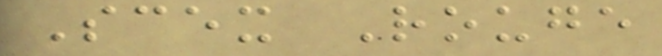Scex Rouge
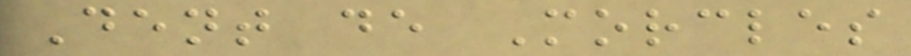Dent de Morcles
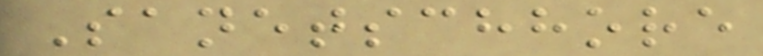Sanetschhore
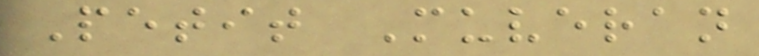Petit Muveran
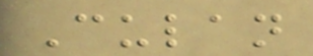Culan
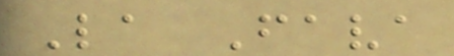La Fava
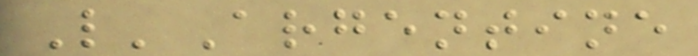L'Argentine
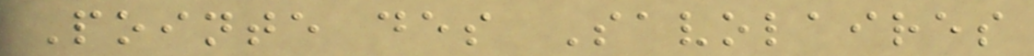Pointe des Savolaires
